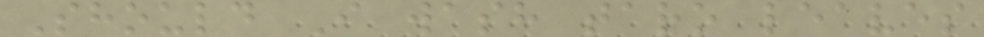Should I wash taro leaves
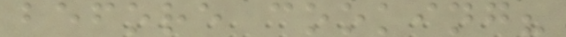before cooking?
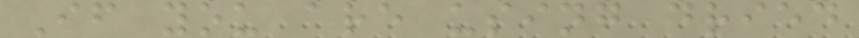If you are using dried
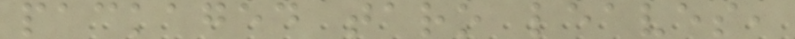packaged taro leaves,
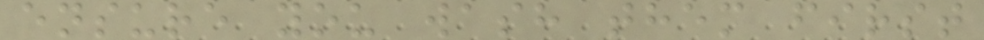ensure you wash them first
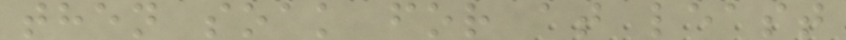then soak for at least
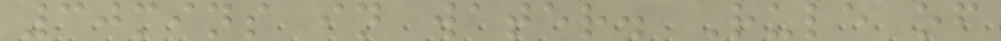30mins in water. Rule of
